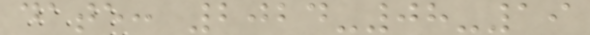date: 2024-08-19
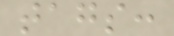tags:
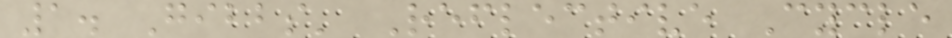1. Gibbs' Reflective Cycle
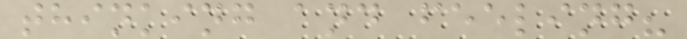thinking and feeling?
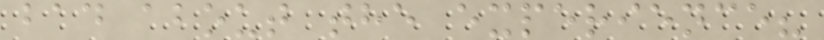bad about the experience?
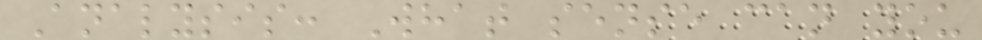Analysis: What sense can you
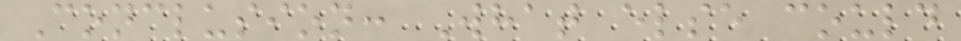Conclusion: What else could
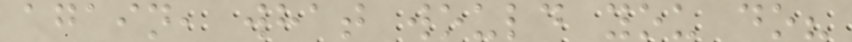again, what would you do?
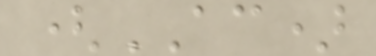(AC)
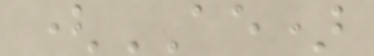(AE)
